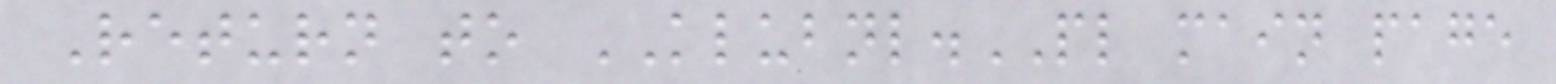Return to KLUBNL.PL main page
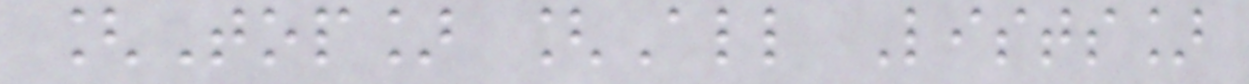[Top] [All Lists]
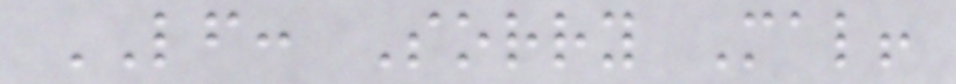LF: Sorry Mal!
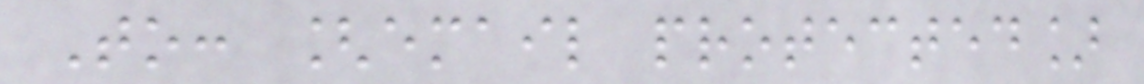To: [email protected]
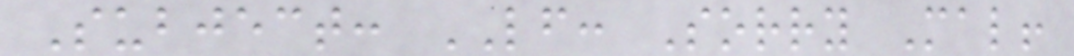Subject: LF: Sorry Mal!
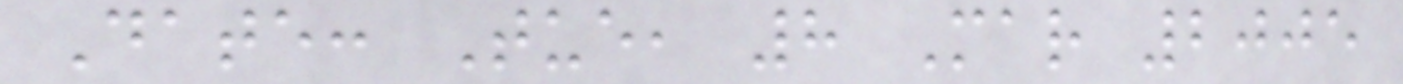Date: Tue, 8 Mar 2005
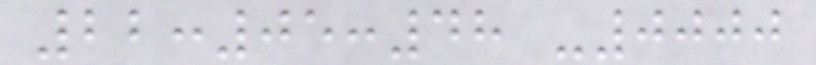22:05:48 -0000
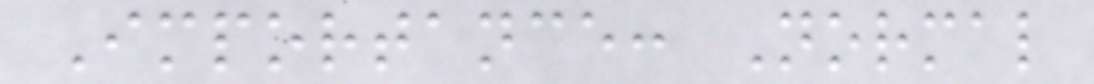Importance: Normal
